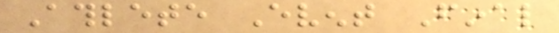Athlete Event Final
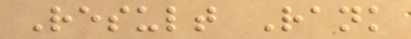Result Rank
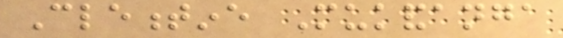Clementine Mukandanga
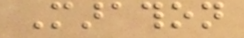Marathon
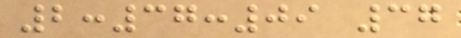2:37:09 37
